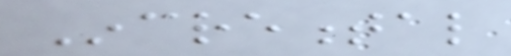Incremental
